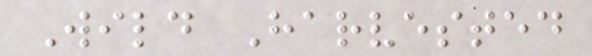Wild Harvested
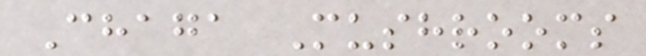Chaga Mushrooms
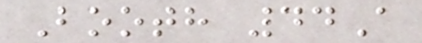Booth 44A
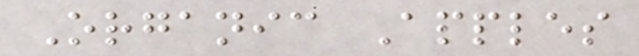Organic Apples
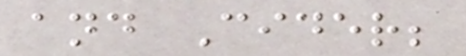and Cider;
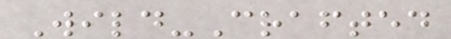Wild-Crafted
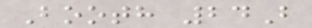Booth 24B
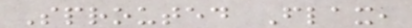Sprouted Flax,
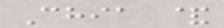Chia &
